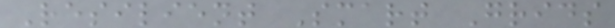Resilient Smart Grids
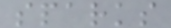sparks
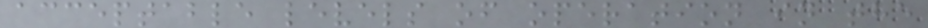acceptable levels of operation in the
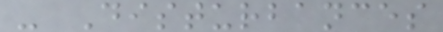- Disturbances
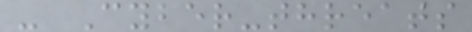- Cyber-threats
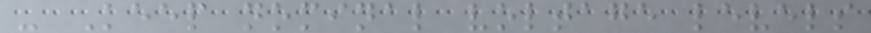- Keep nominal voltage levels
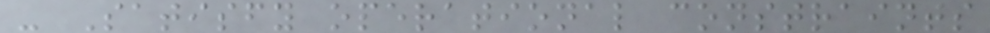- Satisfy operational constraints
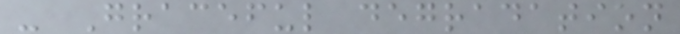- Graceful degradation
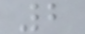2
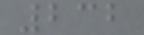232
